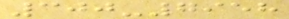300-7958
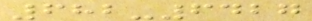682-6427
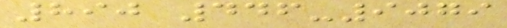890 446-9079
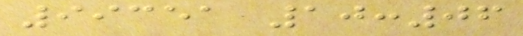99351 10:06
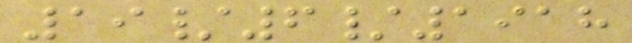19/6/1918
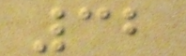32
